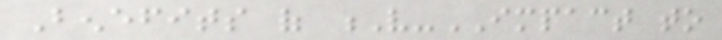Benefits of V-IMPACT to
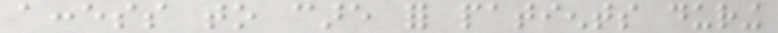access to care for patients during
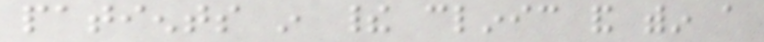patients in their clinic and within a
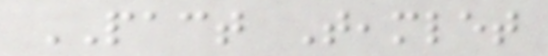PACT Teamlet
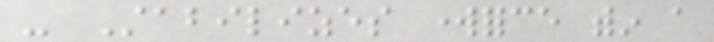- Stabilizes workforce within a
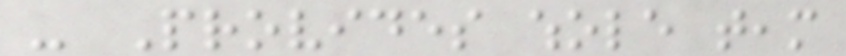- Provides whole team
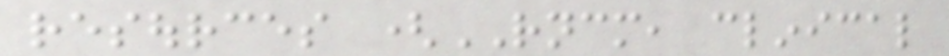resources (RNCM, clinical
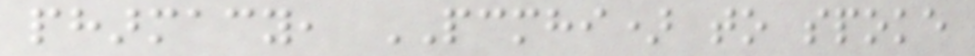pharmacy, PCMHI) to spoke
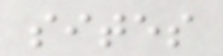sites
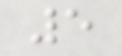5
